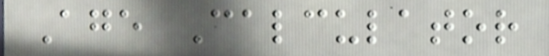Age Calculator
